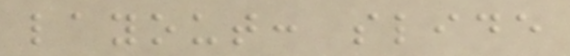layout: slide
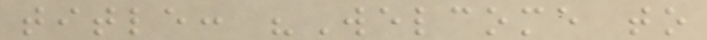title: "Welcome to
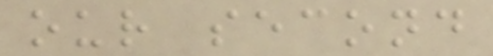our second
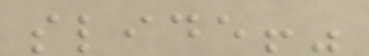slide!"
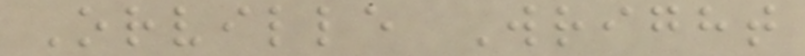Orville Wright
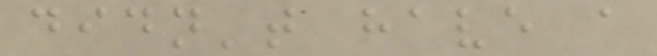didn't have a
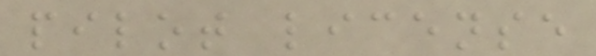pilot license
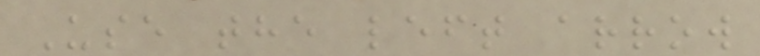Use the left arrow
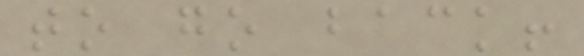to go back!
